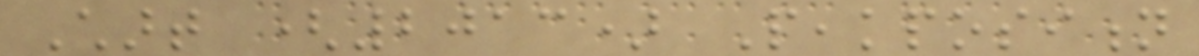Chart (2013) Peakposition
